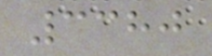3380
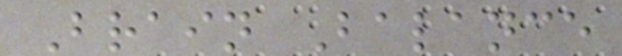Brain Balance
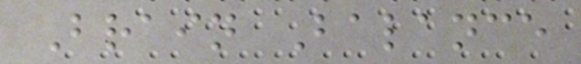Brain Balance
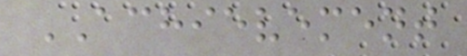ACHIEVEMENT
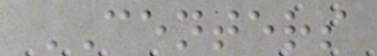CENTERS
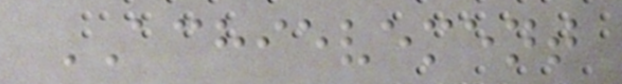ACHIEVEMENT
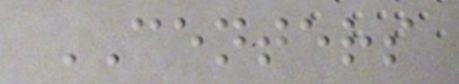CENTERS
